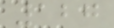127
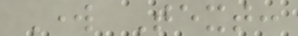Work Text:
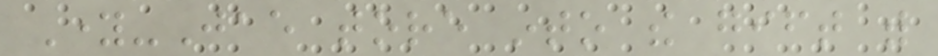Young-Jae tore into the gift with
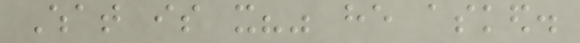What is it?" he asked.
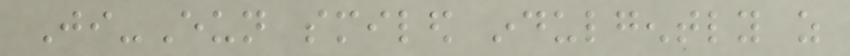Ji-Eun smiled indulgently as
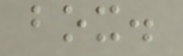box.
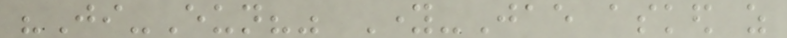"Ji-Eun?" Young-Jae asked as
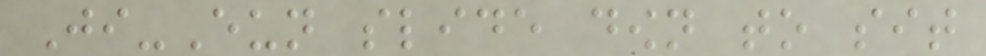Ji-Eun slide down to sit
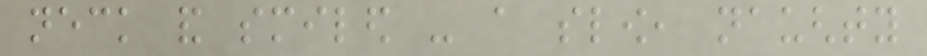neck and smiled - a slow, naughty
